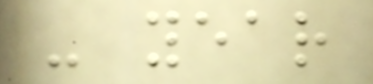- year
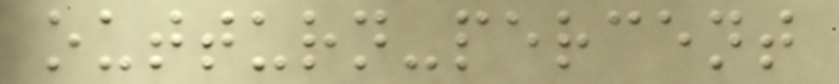outturn-percent
